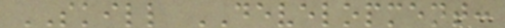SKILL DEVELOPMENT:
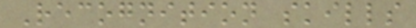Recognition skills
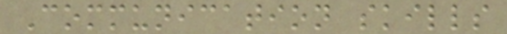Communication skills
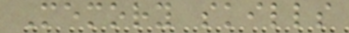Memory skills
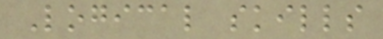Logical skills
